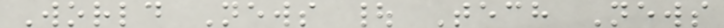World News | Tech News
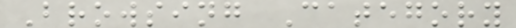Browsing Category
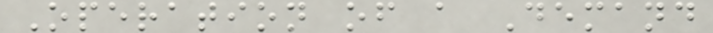Operation of a Demand
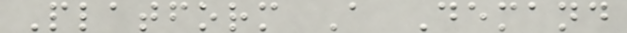Platform A Demand
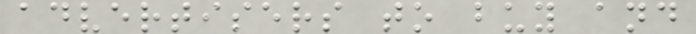advertisers to buy and
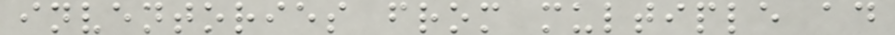inventories from multiple ad
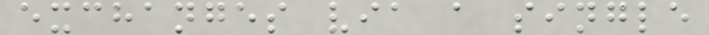exchanges via a single
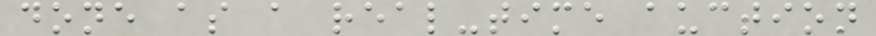done as a real-time auction
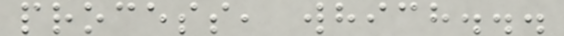process, which...
